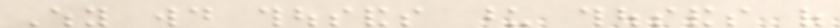Why would thousands upon thousands of
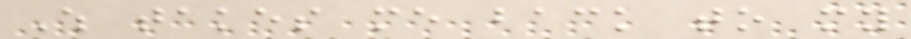Which takes me back to my
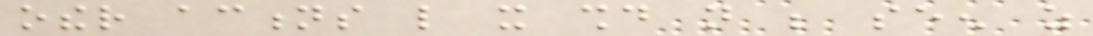other actions like it should not be seen as
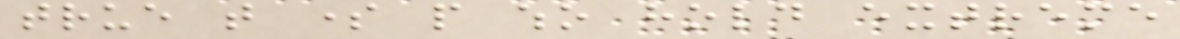true that some people who hold extreme
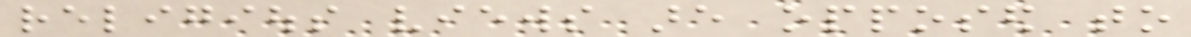religious views are opposed to
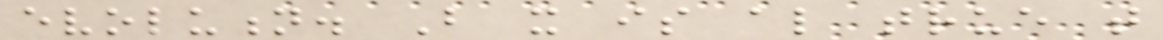evolution. But it is also true that
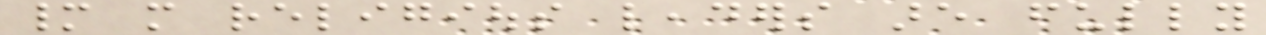many more religious leaders are fully
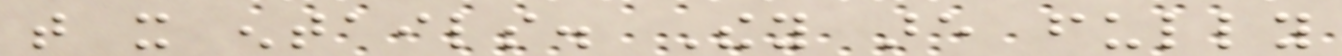that it entails. They are fully
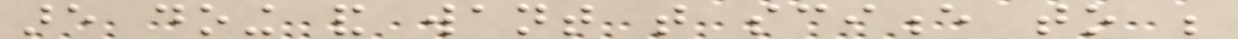are doing and want that science to be
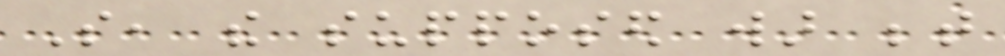So, the supposed war between
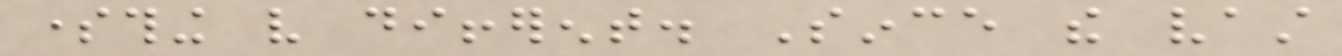something very different. Since the vast
